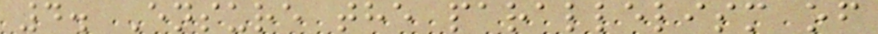4. Ensure the parallelism of
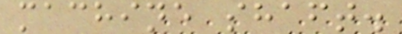machine shaft.
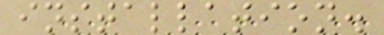installation.
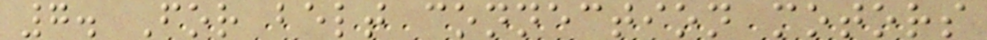7. For belt connection motors
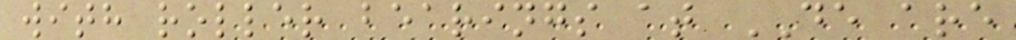with roller bearings at DE are
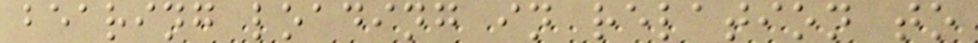bearing loading in relation to
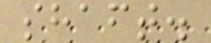shaft.
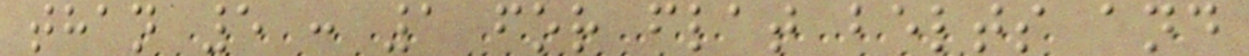than 5 : 1 for flat belts and
